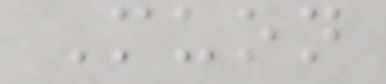Muon
